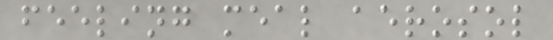feeling meal aerosol
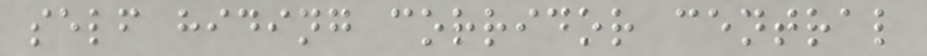self hiding corridor central
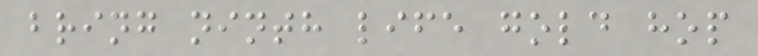bring ninth life gold hop
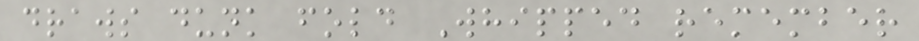draws dunk fold Whipped remember
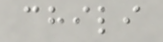chili
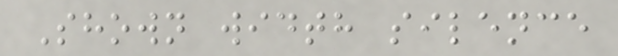Shown width silence
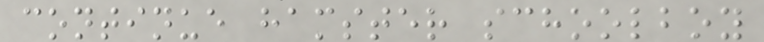continue hamster schoolboy
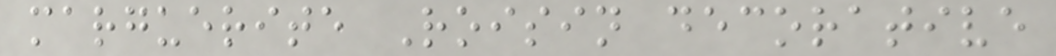marguerite Roisin decorative
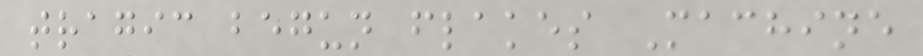tragic begun flakes Machine
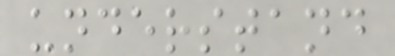understand
